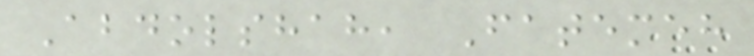Abdolshah, Fatemeh
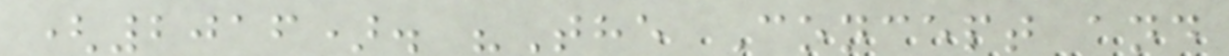(2016). "The Concept and
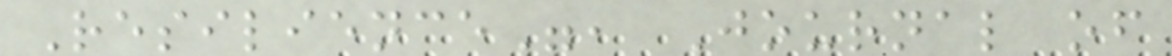Resilience", Journal of
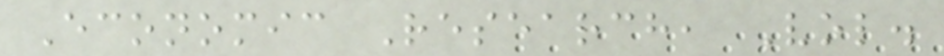Economic Research, Vol.
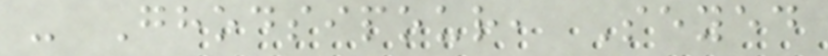- Ghodsipour, Seyed
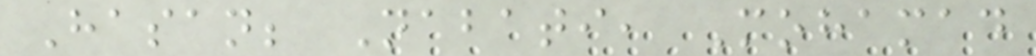Hasan; Nabati, Mohamad
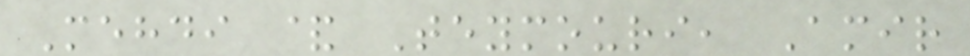Mehdi & Teymouri, Amir
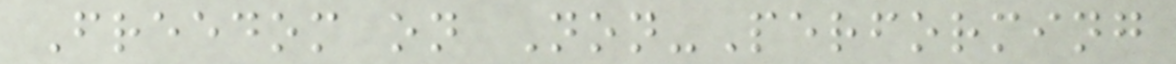Freedom on Non-Performing
